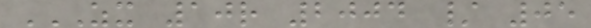ZX 10R 2004 / 05
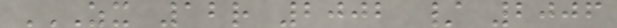ZX 12R 2002 / 2006
